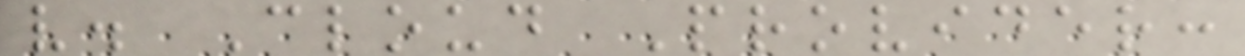v. Cloud Provider:
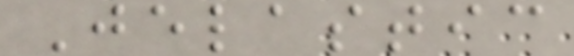Jelastic
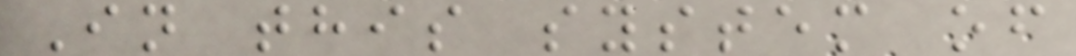In this system of
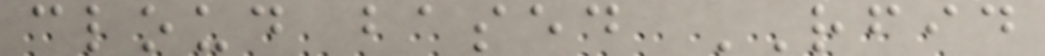cloud based RFID
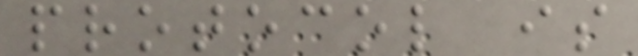protocol is
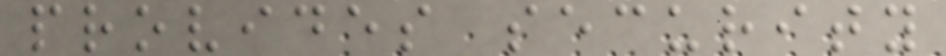provides security
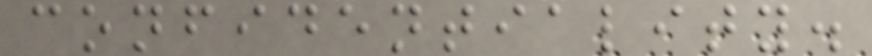confidentiality.
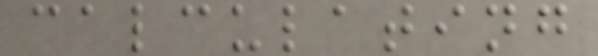calculating
